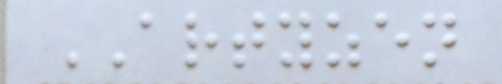ARTYZEN
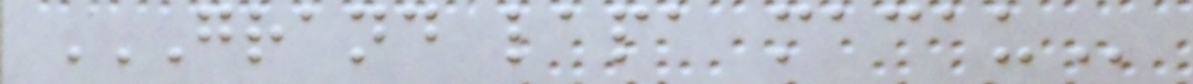GRAND LAPA MACAU
